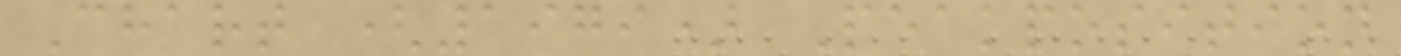Chart (1979) Peakposition
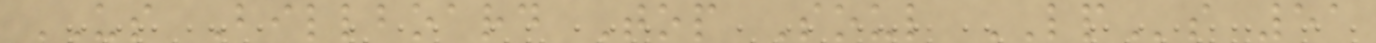US Billboard Top Soul LPs 51
